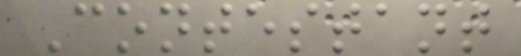Contestant
